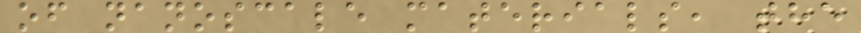of nanoscale materials, the
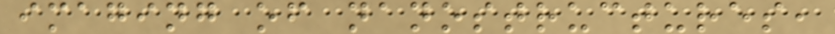imaging of nanostructures,
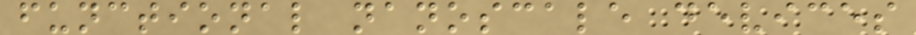functional nanoscale devices
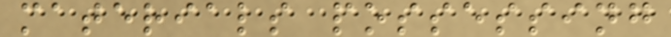materials possessing
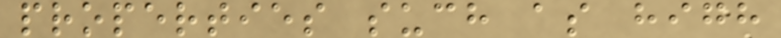properties such as high
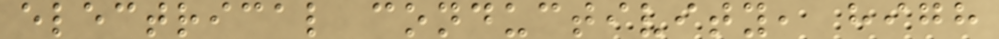electrical conductivity, high
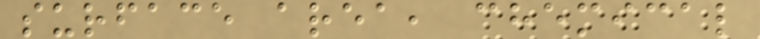surface area, chemical
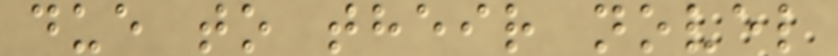due to their novel
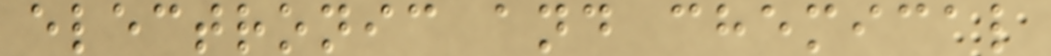electronic and chemical
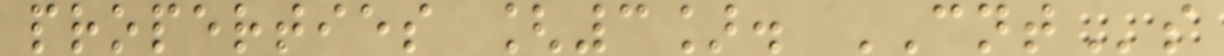properties [3]. CNTs
